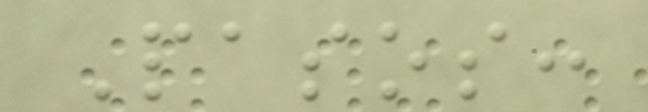Pasos:
